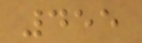455
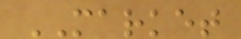MARKET
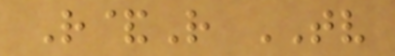R&R TV
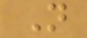N
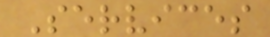Services
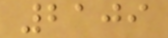2109
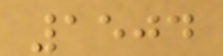1504
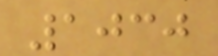1030
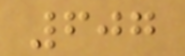607
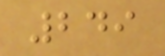249
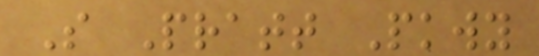S Pratt Pkwy
